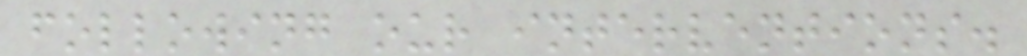following our interventions.
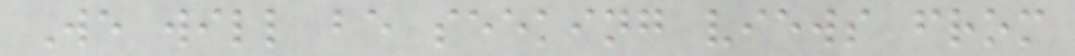We will be seeking views from
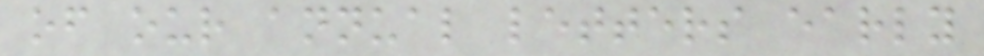of our annual letters early
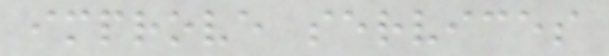improve services
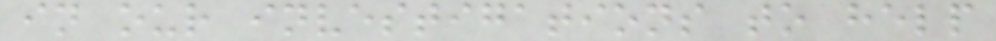in our investigations to help
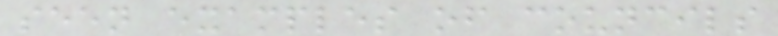seen examples of councils
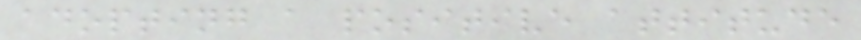adopting a positive attitude
